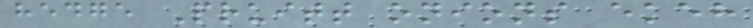hedge Pruitt onions ekeh
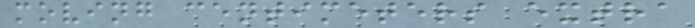moving centimeters extra
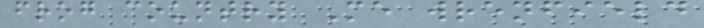frog country Me wrenfield
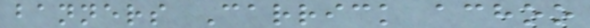banners Carrick achoo
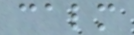calm
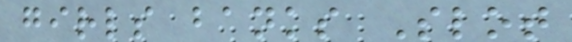girls banks Slot
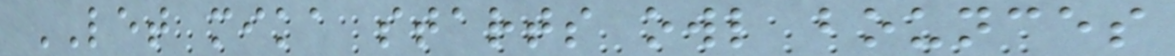LET mika starts owl bounces
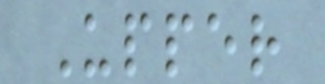Upper
